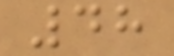48
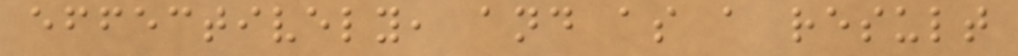effectively, and as a result
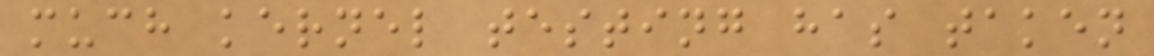much kernel testing has taken
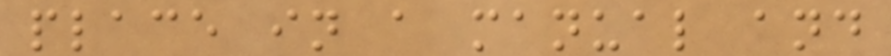place in a manual and
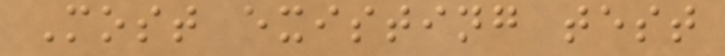Most existing test
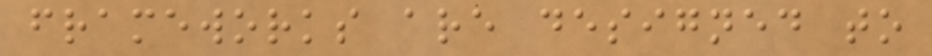frameworks are designed to
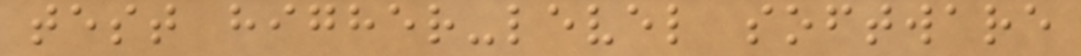test higher-level software
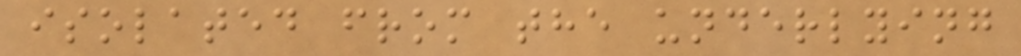isolated from the underlying
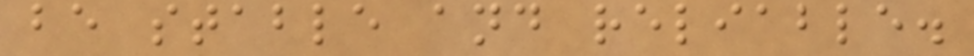be stable and reliable.
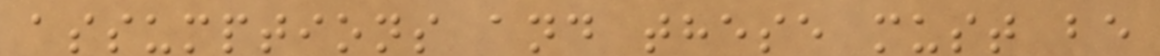assumptions and these must be
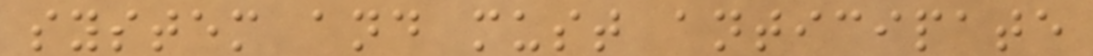system and must anticipate
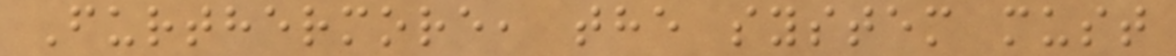Furthermore, the system must
